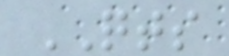QTS
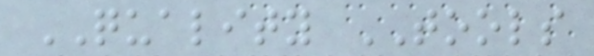QUALITY TOOLS
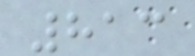813
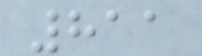811
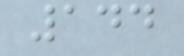144
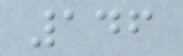146
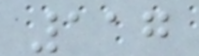117
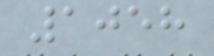1058
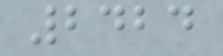2424
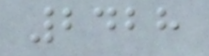2428
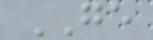GE
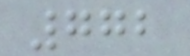772
